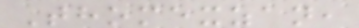Thomexzan,
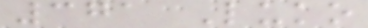371 Luko
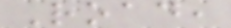Road,
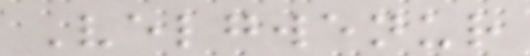Velgwenur
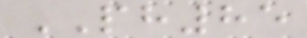PH85
